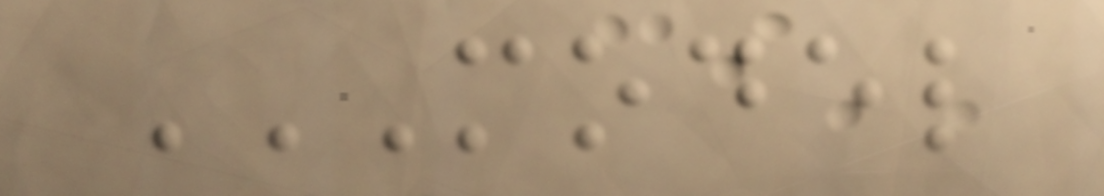MODEL
